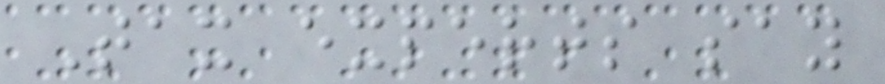Tax experts say
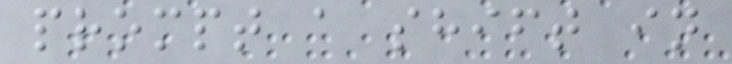prompt a shift in
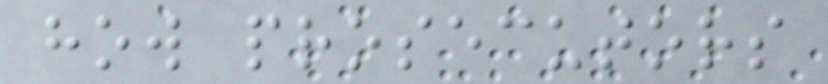how prosecutors
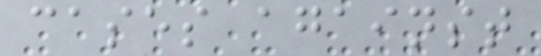cases against
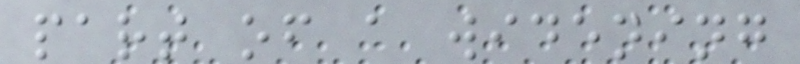part of a widening
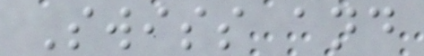Swiss and
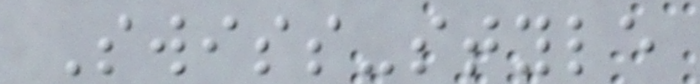Swiss-style
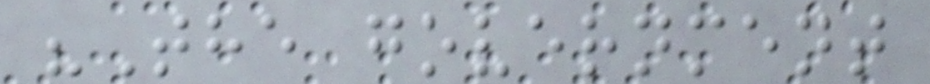"The government
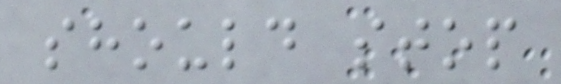should stop
